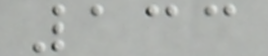133
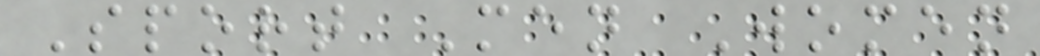Sport Men Women
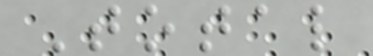Total
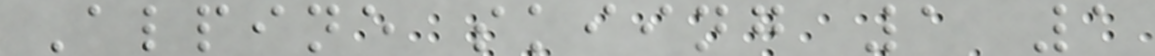Alpine skiing 1 1
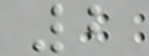2
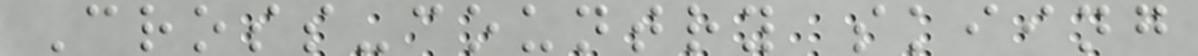Cross-country skiing
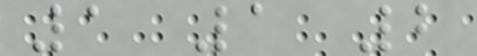1 1 2
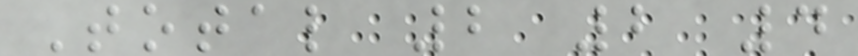Total 2 2 4
